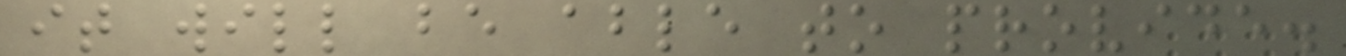it will be able to provide.
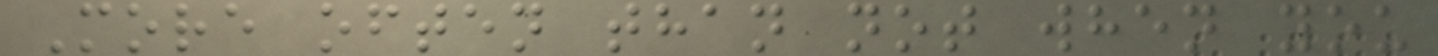More often than not when you
